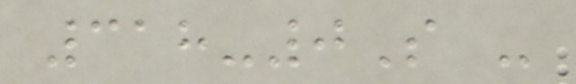318-0S -
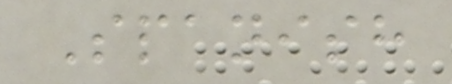Spanish
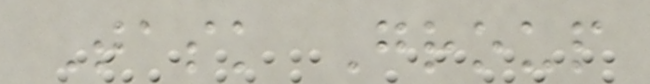Task Group
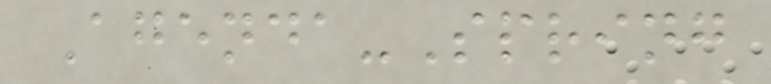Agenda-Spring
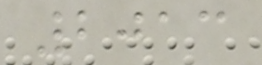2013
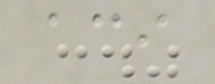aci
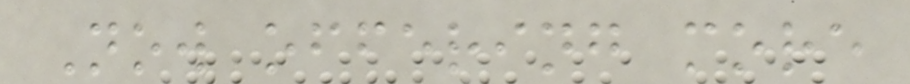Now offering more
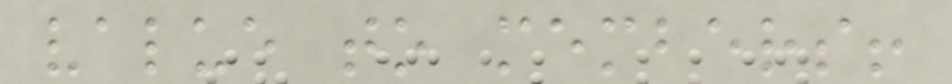value to members!
